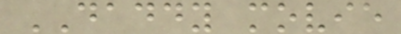DADDY movie
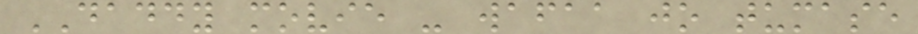DADDY movie - wafaa jo tumase
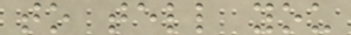to tell you
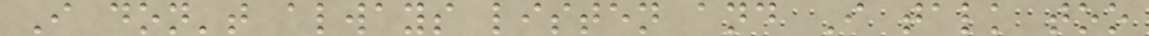I don't always listen and I talk too
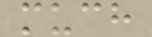much
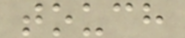touch
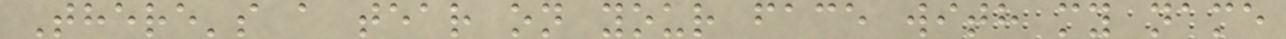There's a tear on your face with my name
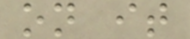on it
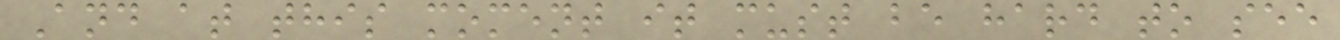And at this moment it must be hard to see
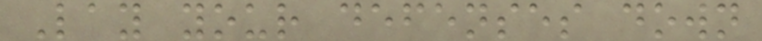Lay your defenses down
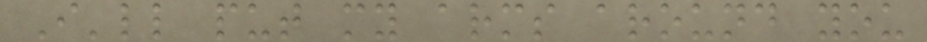I'll put my arms around you
